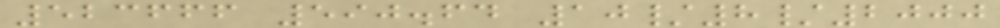523666 590.64 10/8/2000
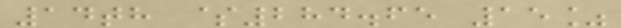14th $284.65 15%
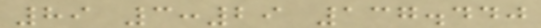89 3:29 137.440
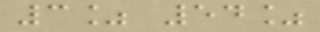3% 54%
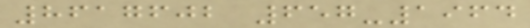8617602 657-1964
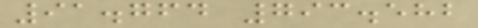91.764 793.582
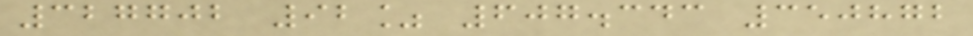327702 92% 607.343 350872
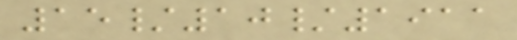15/10/1911
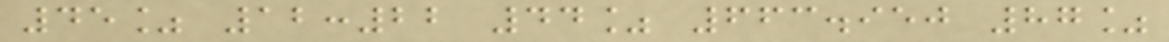45% 12:22 44% 663.950 87%
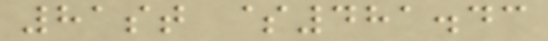81st $481.43
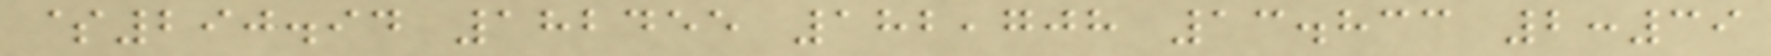$290.94 182455 182,708 13.833 2:39
